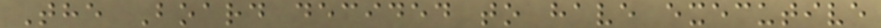The Board decided to have executive
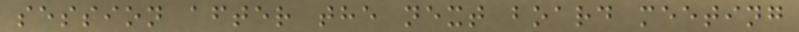session after the next board meeting
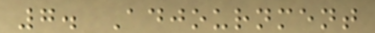7. Adjournment
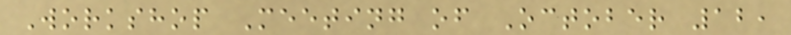Workshop Meeting of October 12,
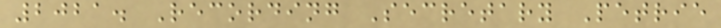2021. Recording Secretary Petrie
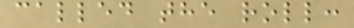called the roll:
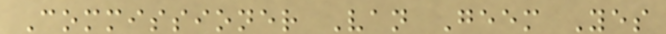Commissioner Van Geem Yes
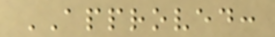APPROVED:
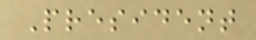President
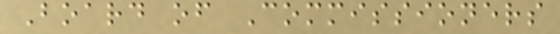Board of Commissioners
